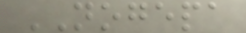NOGEPA
